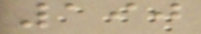190
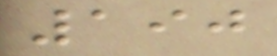190
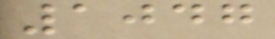1047
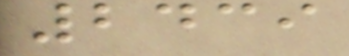2439
